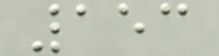153
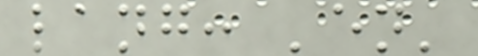lang: 'en'
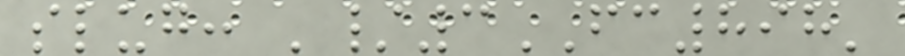slug: '/3FC898'
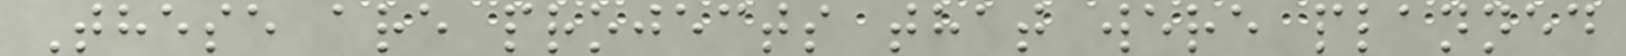These are projects that were planned
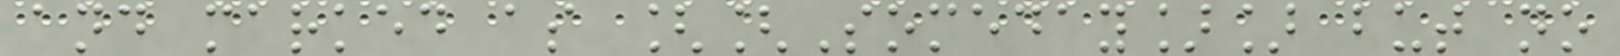and marked as [[Someday]] but no
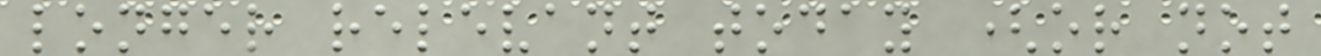longer relevant today (or not
